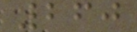260
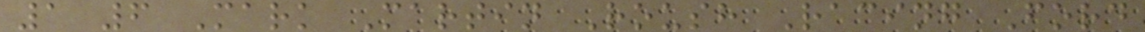1 6 Mark Martin Roush Racing Ford
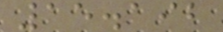15.192
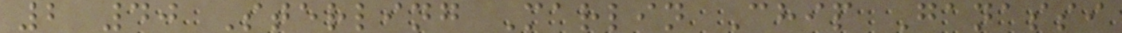2 40 Sterling Marlin Chip Ganassi
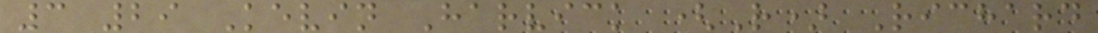3 29 Kevin Harvick (R) Richard
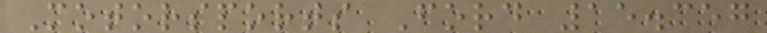Motorsports Ford 15.357
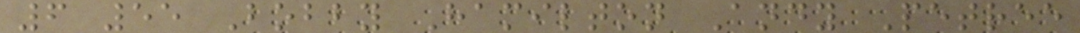6 55 Bobby Hamilton Andy Petree
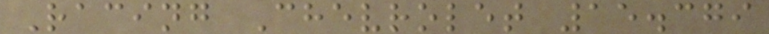Racing Chevrolet 15.379
